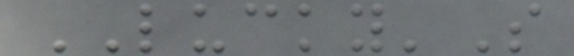LUCKY'S
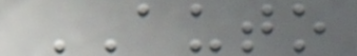AUTO
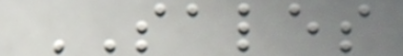SALES
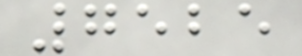7525
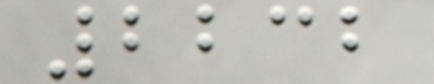2232
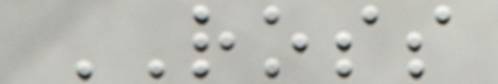ROSS
